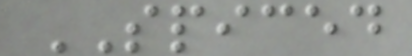SPICED
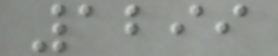1299
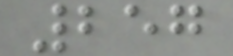257
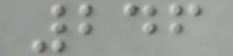246
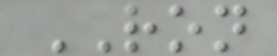RON
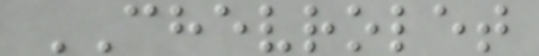CHEVROLET
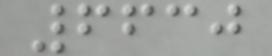6630
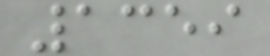1359
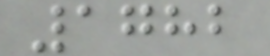1782
